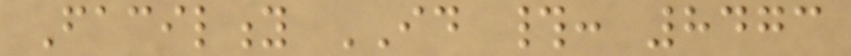Facility ID #: 8473
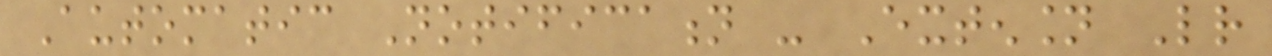Automatic Notification - Extension Letter
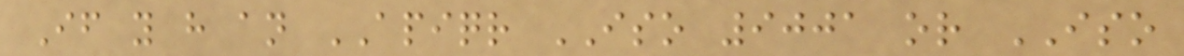If you have an APIQR ISO 9001 or ISO
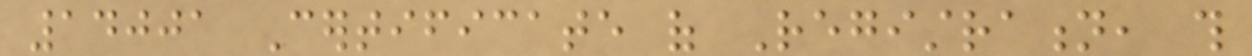14001 Certificate of Registration, this
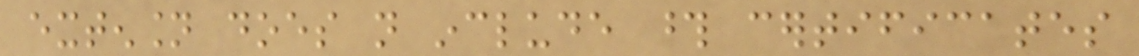extension does not include those certificates
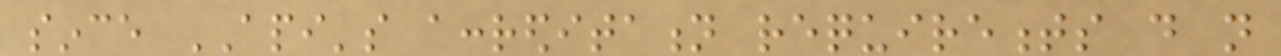since API's accreditation requirements do not
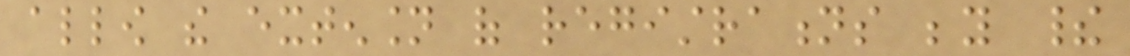allow the extension of registrations beyond their
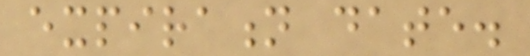expiration date.
